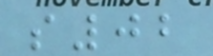s02
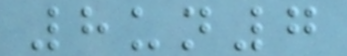8un7
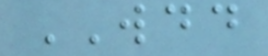WDD
